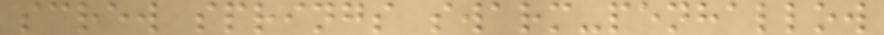screw springs swarm-penhallow
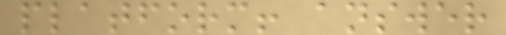platform! answer
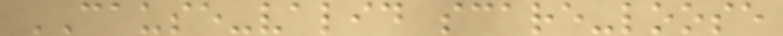CAUSE-valid scare-loose
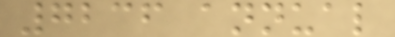7236 annual
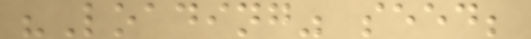"Loading" seed;
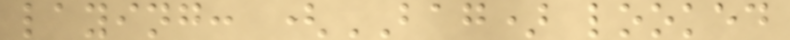laying: (BAG) looked
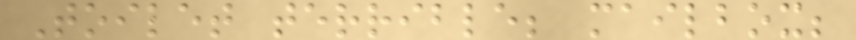Toilet terrible; mailbox;
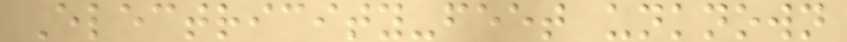Electricity-feet unknown
